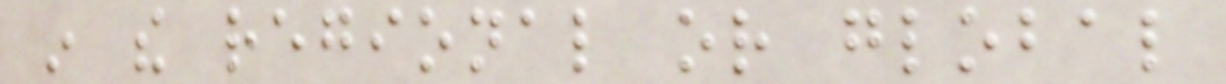in the regional or global
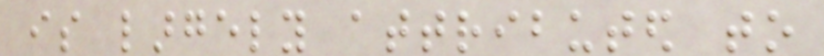is largely attributed to
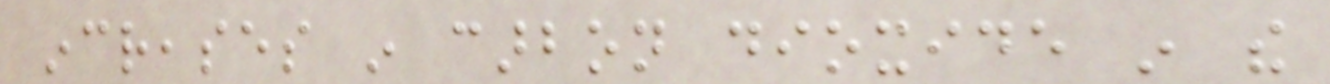increases in carbon dioxide in the
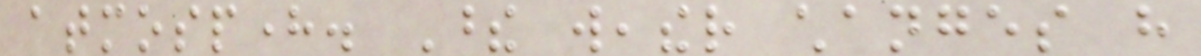atmosphere. These weather changes have
